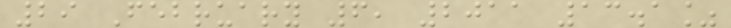29 February 6, 2011 13.1%
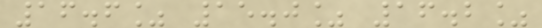16.6% 15.0% 16.2%
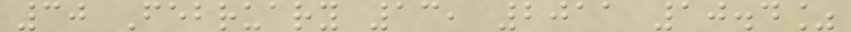30 February 13, 2011 10.4%
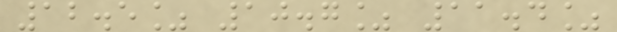12.5% 10.7% 11.4%
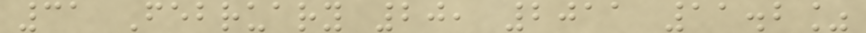31 February 20, 2011 11.2%
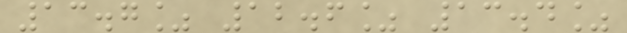13.7% 12.6% 13.4%
